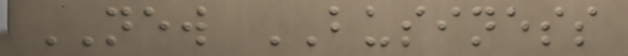NEW BUSINESS
